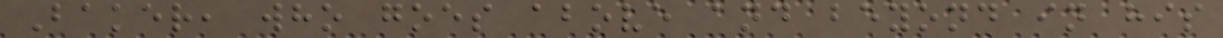Baker, who goes above and beyond in his
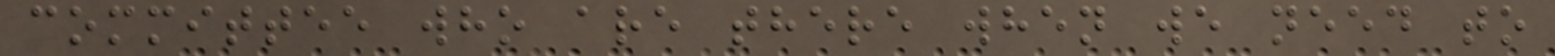committee who are there when we need to
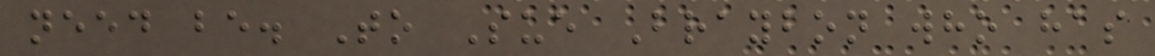need be. To Sue Braybon who has
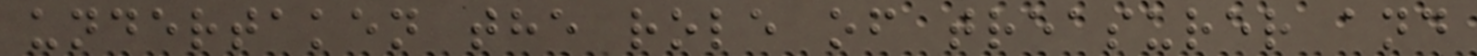undertaken the role of treasurer and
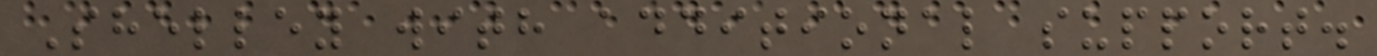Shelley with additional support.
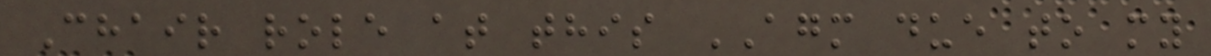Chair role at this AGM due to my
